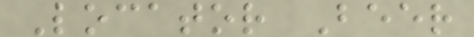Locator Beer
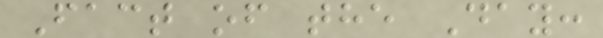Fact of the Day:
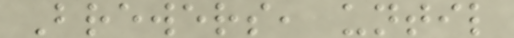Brewers, until
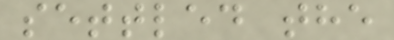settled the
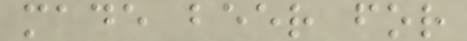made beer for
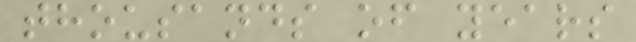thousands of years
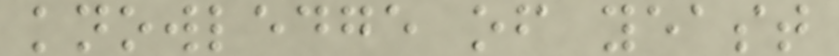knowledge of yeast
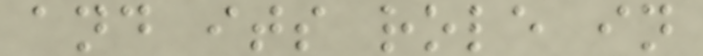and its role in
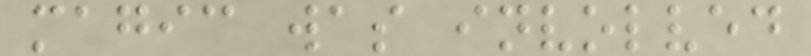magic was involved
